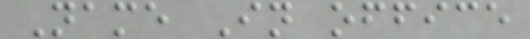Name In office
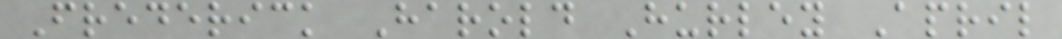Frederick Harold Hurley April
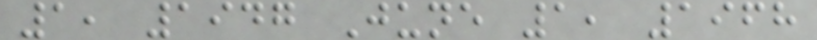1, 1947 June 1, 1968
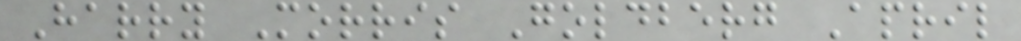Harry Morris Goldberg April
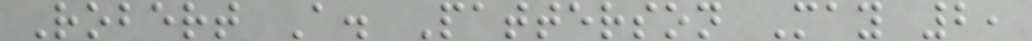Robert A. Patterson May 2,
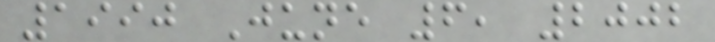1990 June 6, 2002
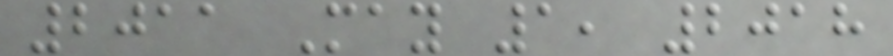2011 May 1, 2018
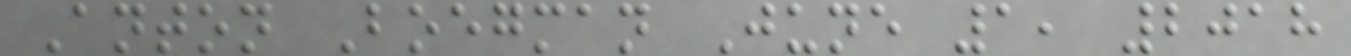Anton Boegman June 1, 2018
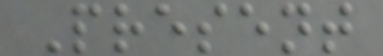Present
